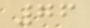76
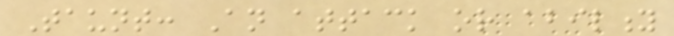Taunt: An attack or ability
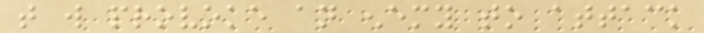that will provoke an enemy to attack
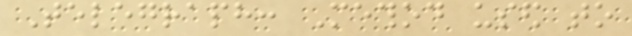Telegraph: Method used to
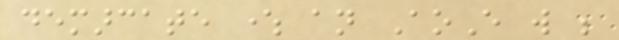demarcate where an AoE will be
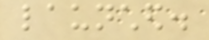launched.
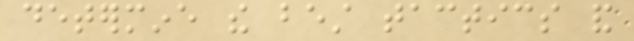determine the best tactics and
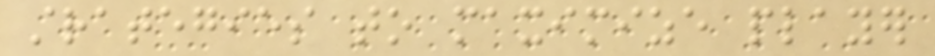strategies to maximize player
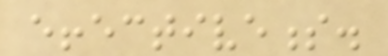effectiveness.
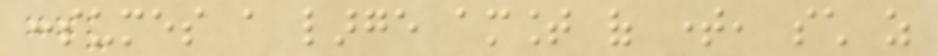consumes a large amount of time, such as
